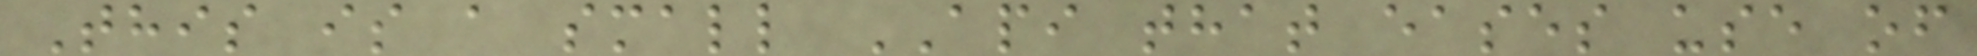This is a small API that eases use of
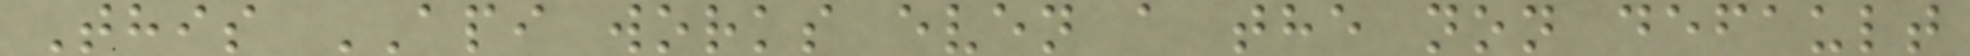This API works even a the non default
